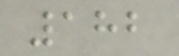182
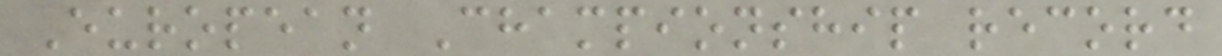European Championship record
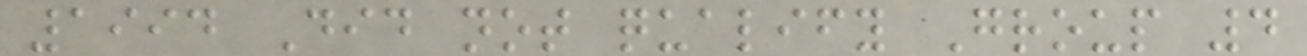1994 Did not qualify Group 4
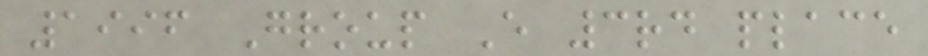1996 Group E 3rd place
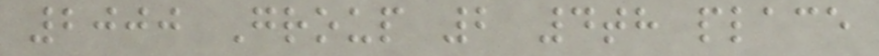2000 Group 2 4th place
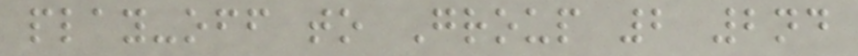play-off to Group 2 2nd
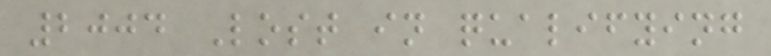2004 Lost in qualifying
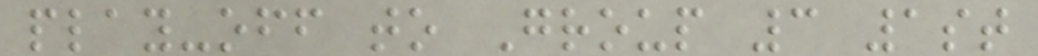play-off to Group 3 1st
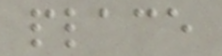place
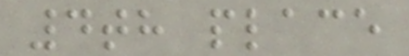4th place
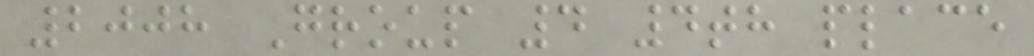2008 Group 4 4th place
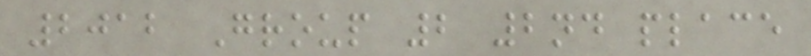2012 Group 2 2nd place
